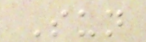Sun
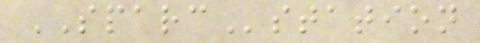SPARCstation
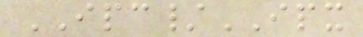IPC/IPX
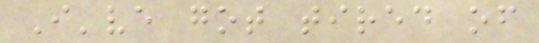I've got tired of
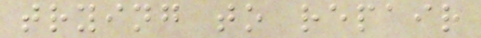trying to repair
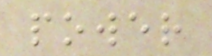power
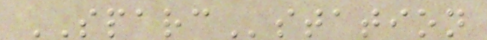SPARCstation
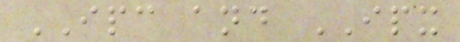IPC and IPX
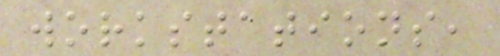workstations,
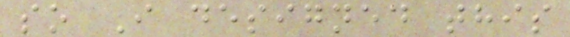so I designed this
